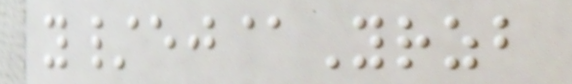y/ej@Yrzb
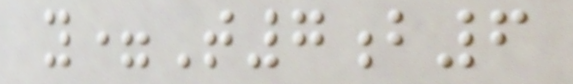y=T7b6
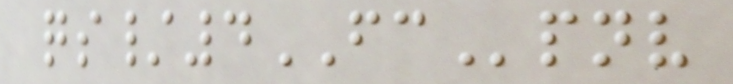qs/4FCpnv
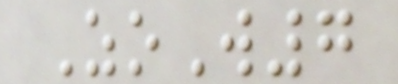ZoW7
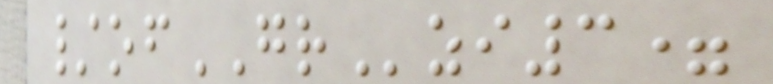/ofGRzi3=
